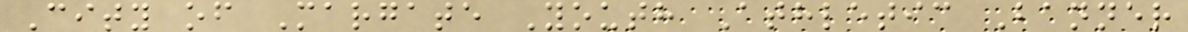City of Margate Youth Athletic Banner
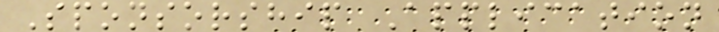Sponsorship Application
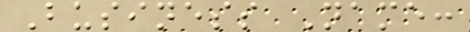Business Name:
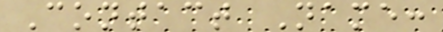Contact Name:
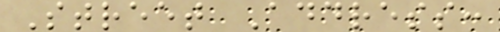Street Address:
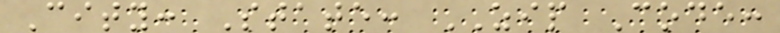City: State: ZIP Code:
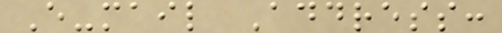E-mail Address:
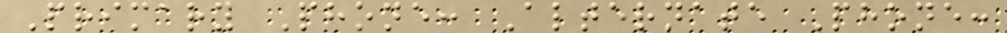Primary Phone: Alternate Phone:
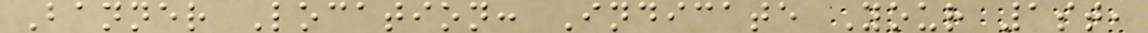Banner Location: Indicate Your 1st,
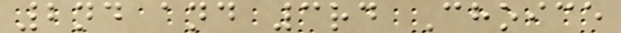2nd and 3rd Choice
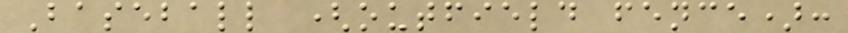Baseball (outfield fence):
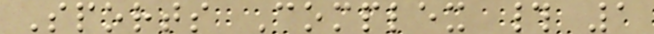Sports Complex # 1
